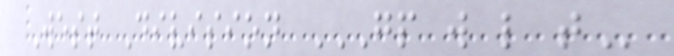West Division GP W L T
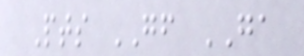Pts GF GA
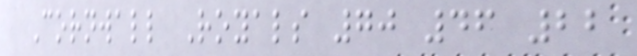Cornwall Royals 70 46 22
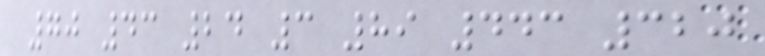70 43 24 3 89 443 320
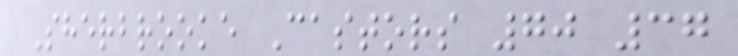Sherbrooke Castors 70 37
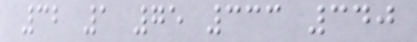32 1 75 333 340
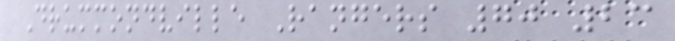Drummondville Rangers 70 23
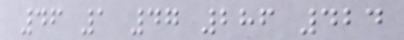46 1 47 286 424
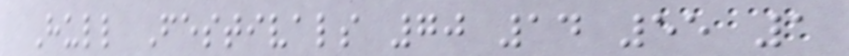Hull Festivals 70 14 55 1
